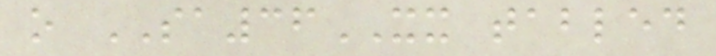o SA36XX tabled
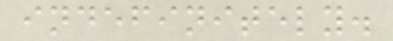indefinitely.
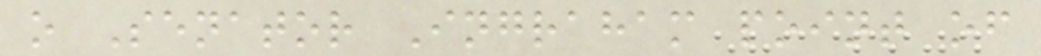o Senator Ingraham point of
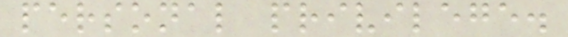personal privilege.
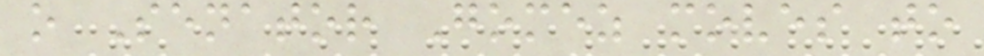o Senator Gomez moves to
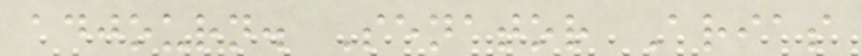adjourn. Senator Arias
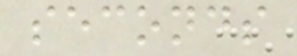seconds
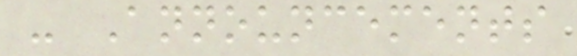- Announcements
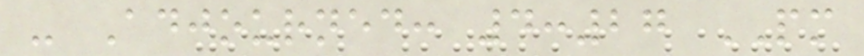- Adjourned: 4:27 PM
